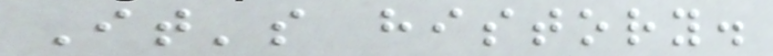It's history.
